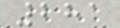281
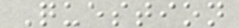Question
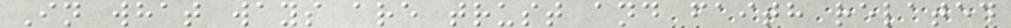In what ways are trust and faith related
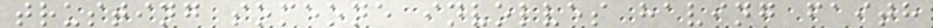trusting someone involves having faith
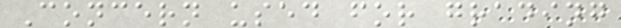Concern used for grading
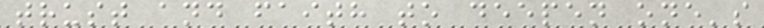trust and faith to deepen one's
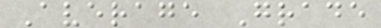Average Grade
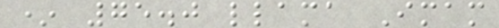* 75.0 llama Imam
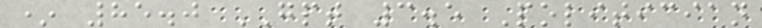* 85.0 GPT 3.5 Politician
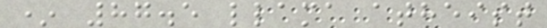* 87.5 llama atheist
